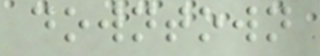downtown
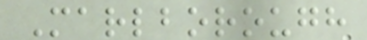Marlborough
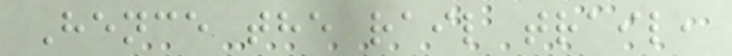Hence the rail trail,
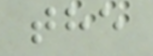the
